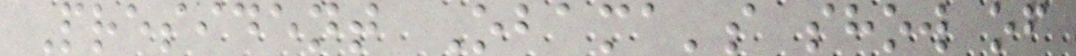President Obama's show of
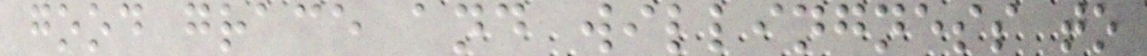good grace and willingness to
